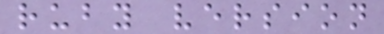ruby version
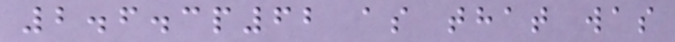2.6.3p62 as that was
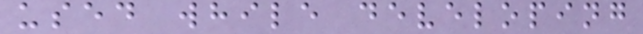used while developing
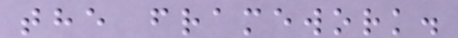the framework.
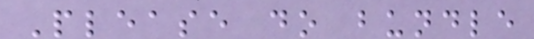Please do bundle
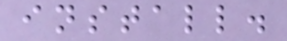install.
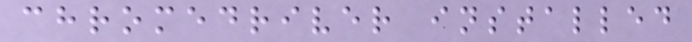chromedriver installed
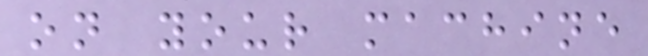on your machine
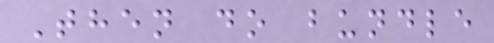Then do bundle
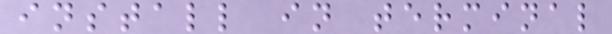install in terminal
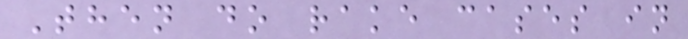Then do rake cases in
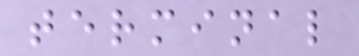terminal
